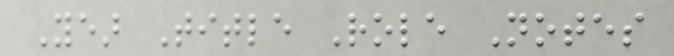Year Title Role Notes
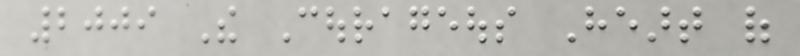2009 The Courageous Heart of
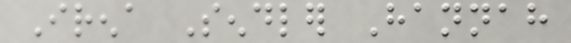Irena Sendler Hannah
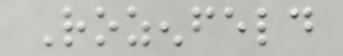Rozenfeld
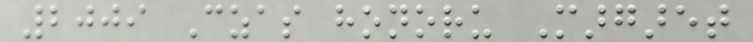2009 Czas honoru Margaret
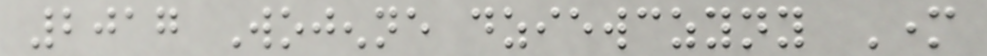2017 Wojenne dziewczyny Mother
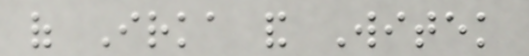of Irka and Witek
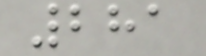281
